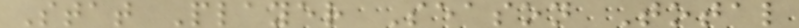Stat Player Season Total
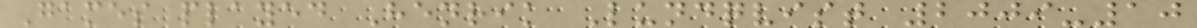Games played Henrik Lundqvist 2009-10
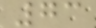73
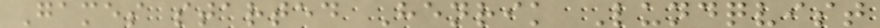Games started Henrik Lundqvist
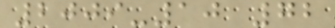2009-10 72
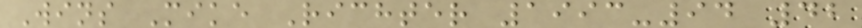Wins Mike Richter 1993-94 42
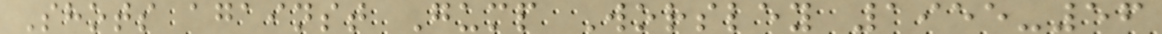Shots against Gump Worsley 1955-56
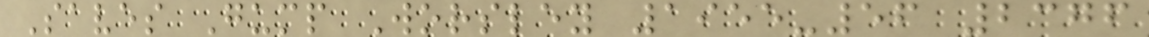Saves Gump Worsley 1955-56 2376
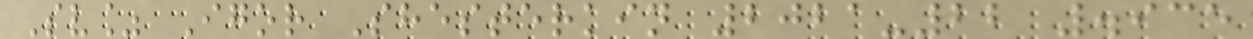Sv% Igor Shesterkin 2021-22 .935
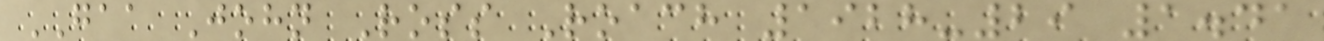GAA John Ross Roach 1928-29 1.41
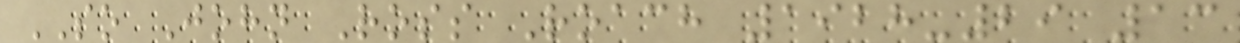SO John Ross Roach 1928-29 13
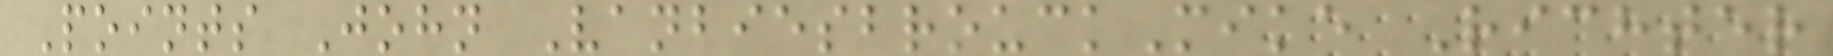Points John VanbiesbrouckMike Richter
